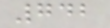742
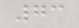73
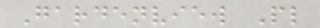Gardenview Pl
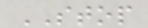STOP
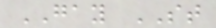GAY ST
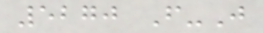5270 F-J
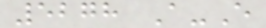5278 A-E
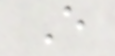E
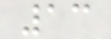13
